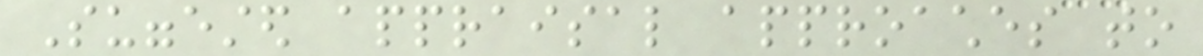Suggested appraisal approaches to
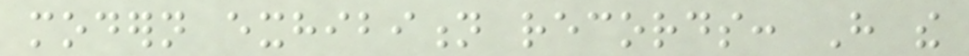modern exhibition records: Have the
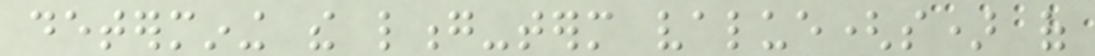determining the long-term value(s) of
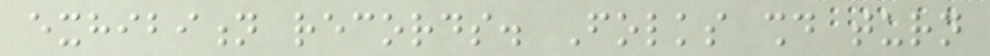exhibition records. Folks should turn
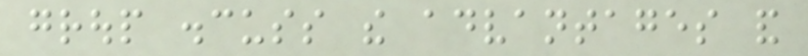group discuss the advantages and
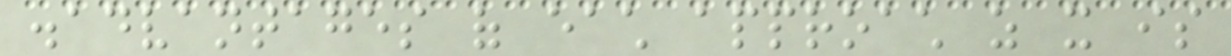disadvantages of each approach as it is
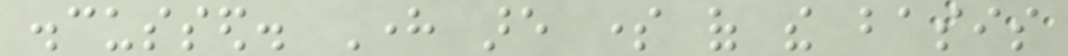discussed. Here are some of the basis
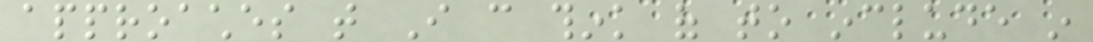approaches that I can think of to include in
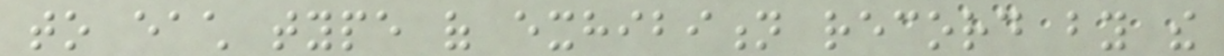to each type of exhibition record by the
